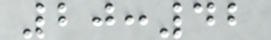20:42
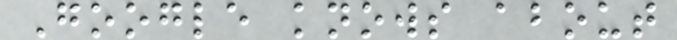Google knows about
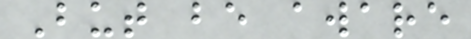But be aware
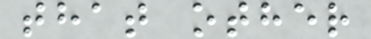that other
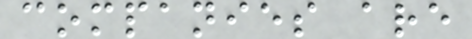companies are
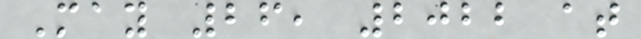May 26, 2022 at
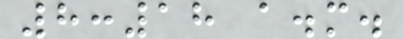8:18 a.m.
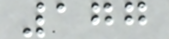177
